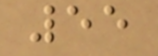55
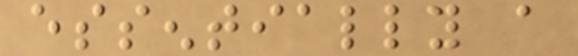essentially a
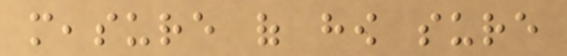measure of how sure
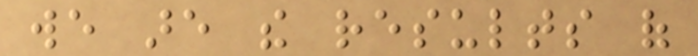we are the results of
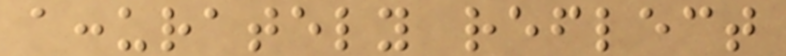accurately reflect
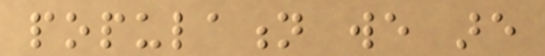population we are
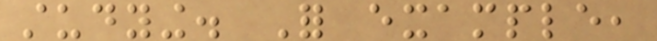studying. For example,
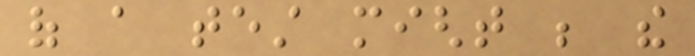of a test might be the
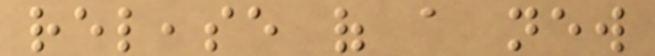release of a new
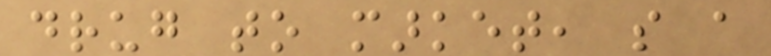drug to market, so a
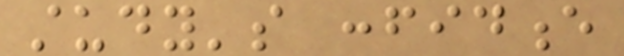study's confidence
